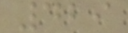429
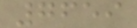7659
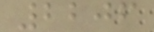2206
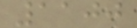1100
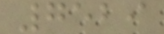7529
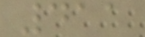411
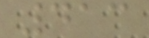413
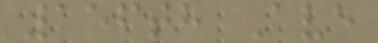156th Ave
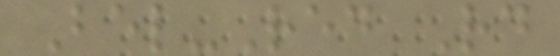Bel-Red Rd
